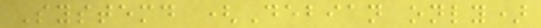Systemd (Debian only)
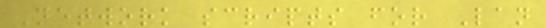Network scripts for Lan
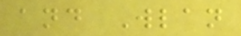and Wlan
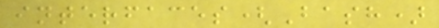interfaces(Bash)
